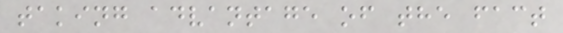taking advantage of the fact
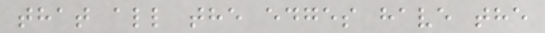that all the edges have the
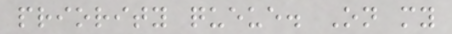priority queue. On my
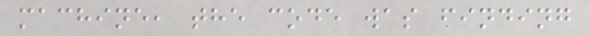machine, the code was finding
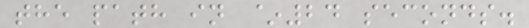the path in ~24 seconds.
